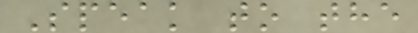Speak to the
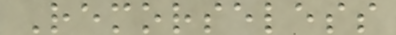Remorseless
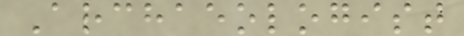Archaeologist
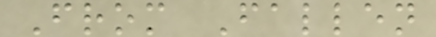From Fallen
